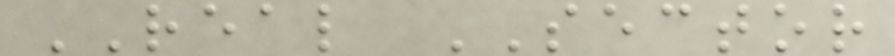REAL SECTOR
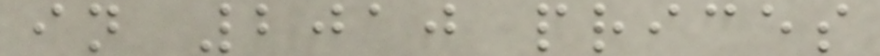in 2010 prices
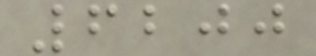6200
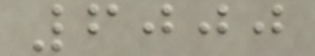6000
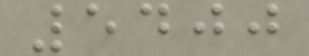5400
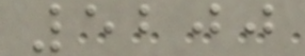5200
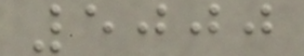5000
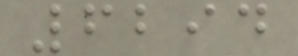6294
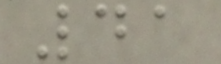41
